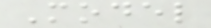Model
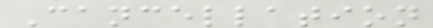Cancellation
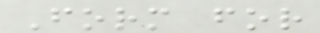Form for
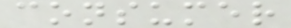consumer
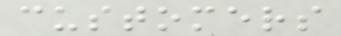customers
